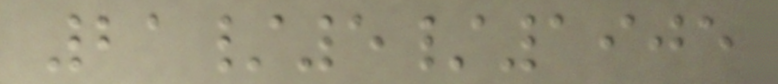21/5/1905
